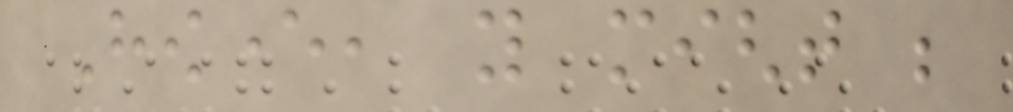However, you might be
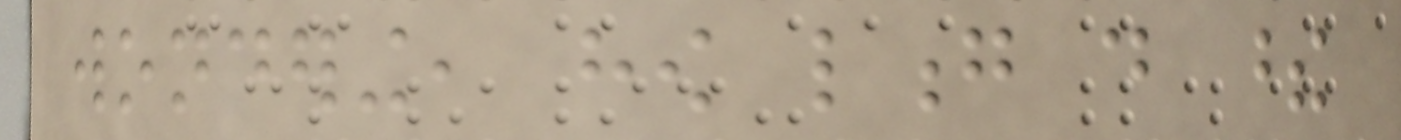wondering, how long do these
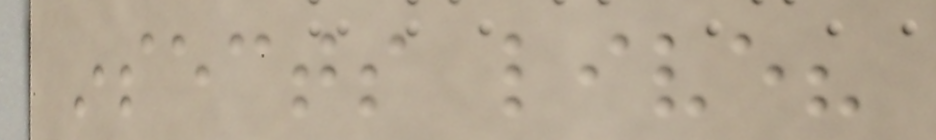insects live?
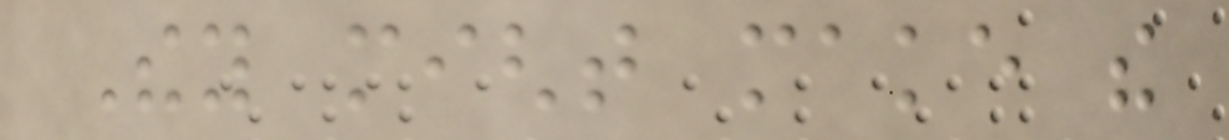They might make the
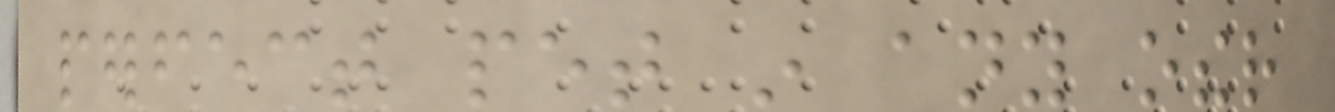perfect pet in any other
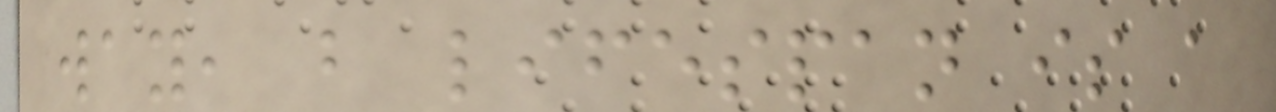way, but lifespan is a
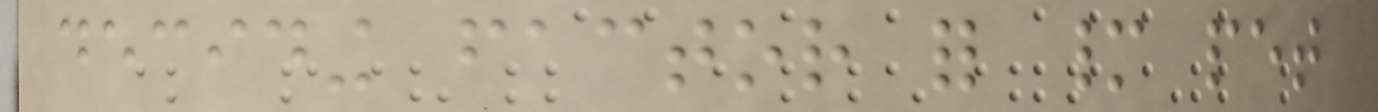deciding factor for many pet
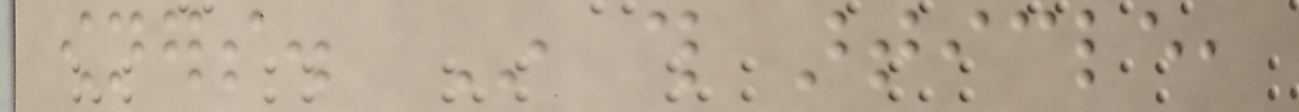owners. In this article,
